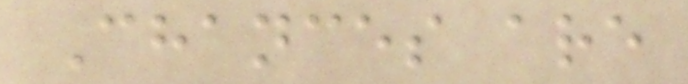Chances are
